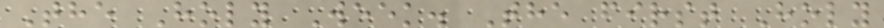The Holy Week. The first Holy
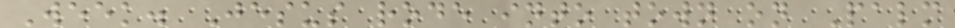Week. Jesus rode into town on Palm
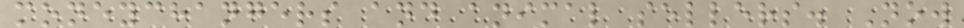moneychangers and animal sellers. Now
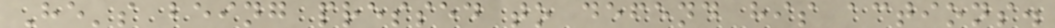He's being pressed to defend his actions.
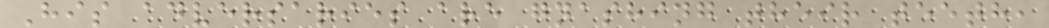His adversaries are gnashing their teeth,
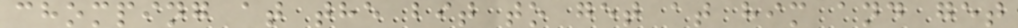chomping at the bit to get at him and get
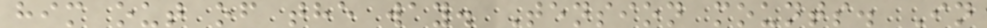him out of the way. Tension mounts. In
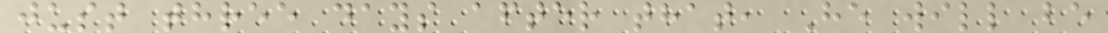just three days after that, He will be
